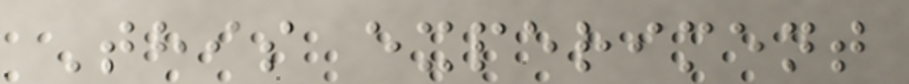This experiment
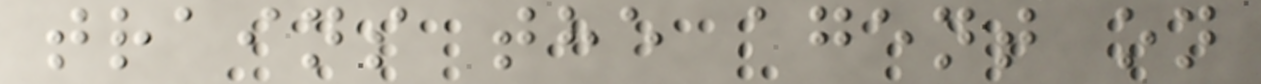trains the agent on
